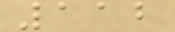112
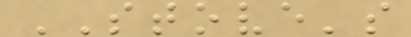STOVE's
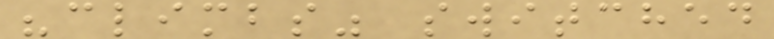"climbs" switched
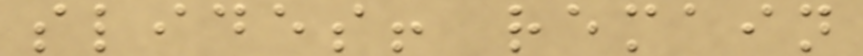slides! remain
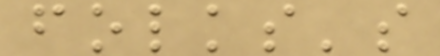folks's
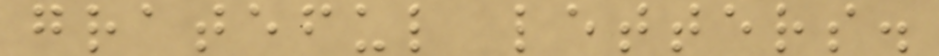grateful letters.
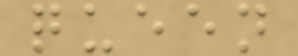queen
